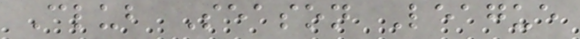Club Season League
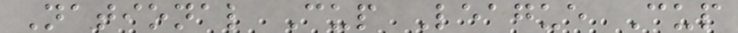National Cup League Cup
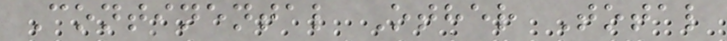Continental Other Total
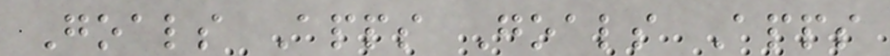Goals Apps Goals Apps
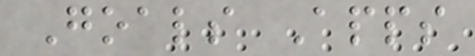Goals Apps
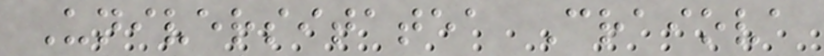Universitatea Craiova
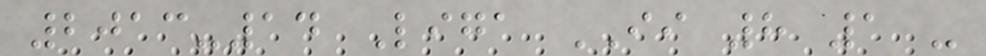2013-14 Liga II 8 1 -
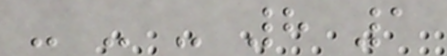- - - 8 1
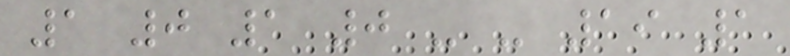1 0 1 0 - - 19 1
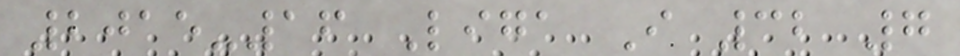2015-16 Liga I 32 7
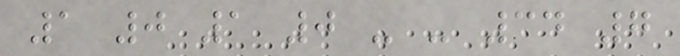1 0 1 0 - - 34 7
